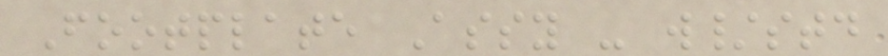Footplate Assy - w/std
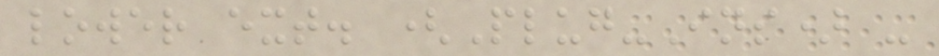lower ext. (Plug-Ins) -
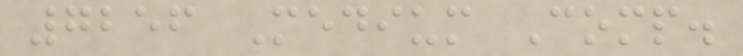7256 Medium Comp.
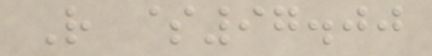R $97.00
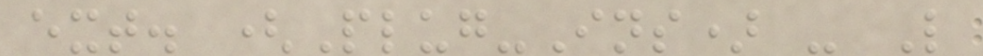ext. (Plug-Ins) - L
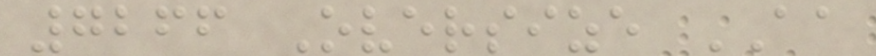7266 Oversize AA
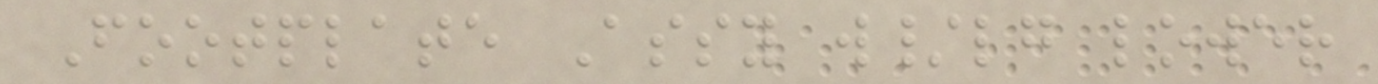Footplate Assy w/lg lower
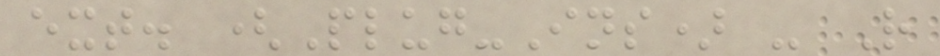ext. (Plug-Ins) - R
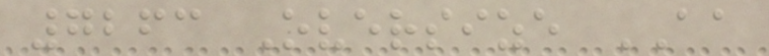7263 Oversize AA
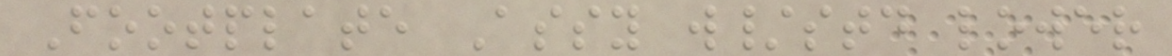Footplate Assy w/std lower
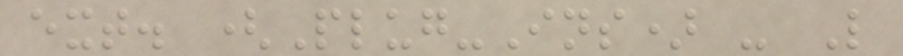ext. (Plug-Ins) - L
